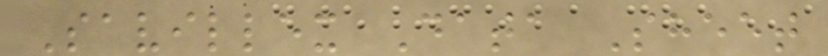Savillex Data Sheet
